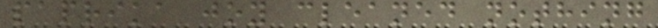paprika joy cleaned nothing
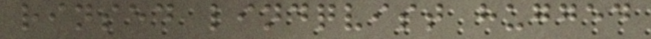rinsed lindqvist hugged
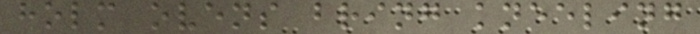holm ovens bring kneeling
